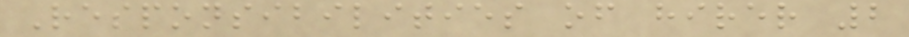Responsibilities of hirer 2
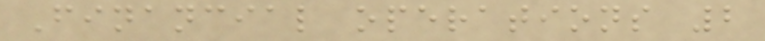Financial operations 2
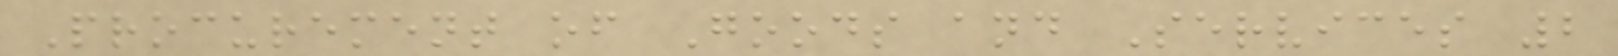Procurement of Goods and Services 2
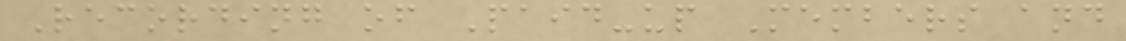Recording of Paid-up Members and
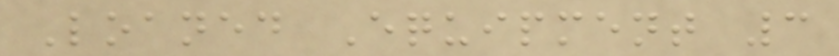Loaned Equipment 3
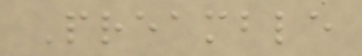Preamble
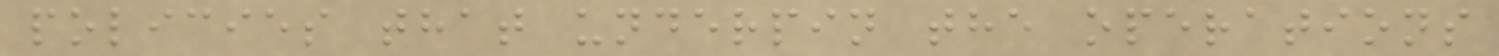policies that underpin the operations
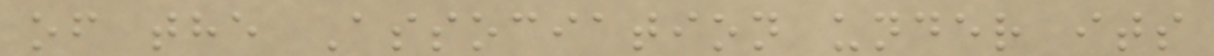of the Association under its
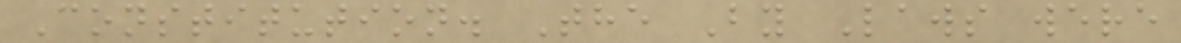Constitution. The By Laws were
